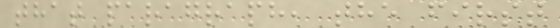that paragraph, the first
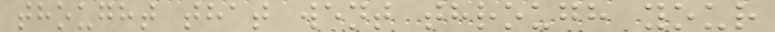thought that went through your
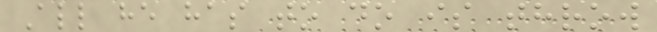All he has to do is throw
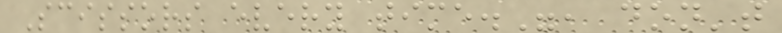Scissors every time.", don't
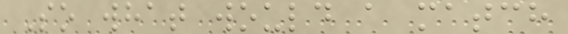So what would a match
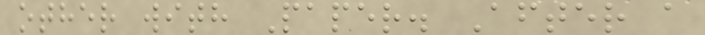other with Paper. After a
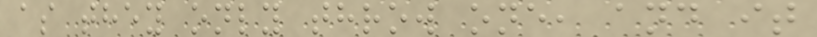as they only throw one, and it
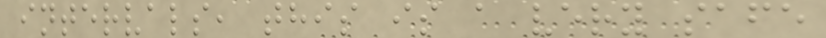intervals, this is a very safe
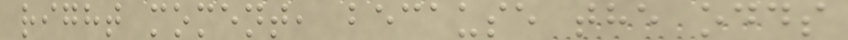right moment, because the odds
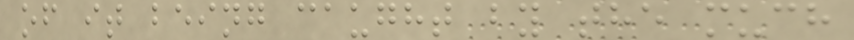of it being caught by the much
